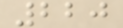220
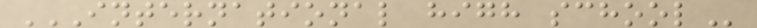INTERNATIONAL HIGH SCHOOL
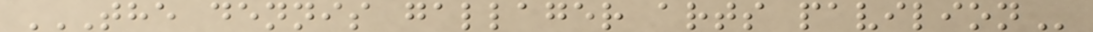THE DENNIS GALLAGER ARTS PAVILION
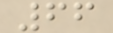66
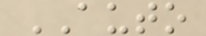AUTO
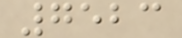7523
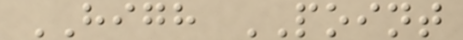HIGH POINT
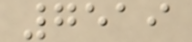7519
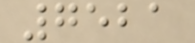7521
